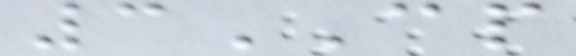3CP
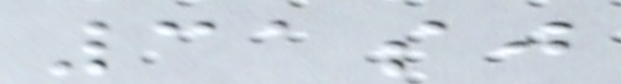31sj
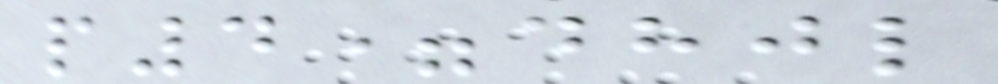p4=dhjl
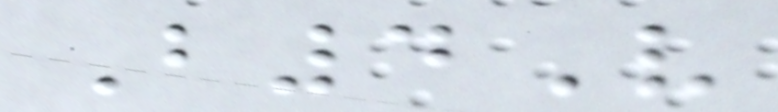B4V
